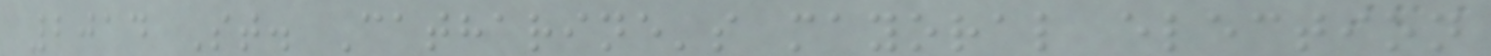2014 St. Catharine's mayoral election
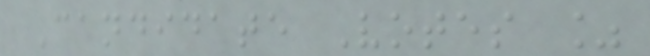Candidate Votes %
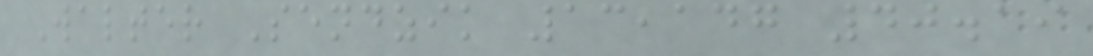Walter Sendzik 13,147 40.19
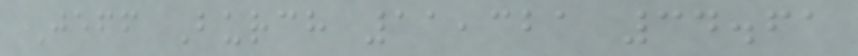Jeff Burch 11,321 34.61
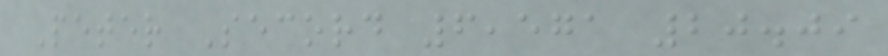Peter Secord 6,571 20.09
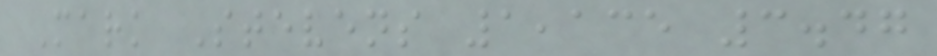Mark Stevens 1,135 3.47
